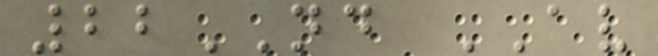22ND AV
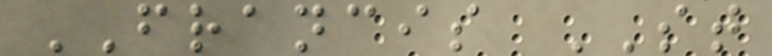FRANCIS ST
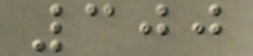300
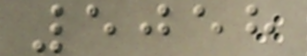5058
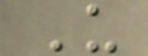U
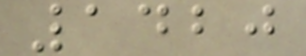1420
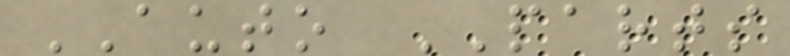AUTO PARTS
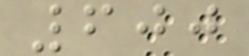600
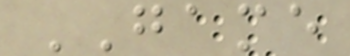GAME
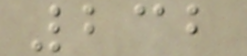232
